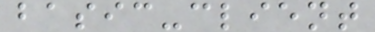basic-client
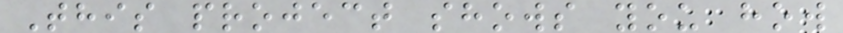This project shows you how
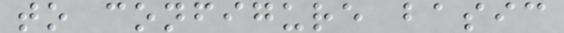to configure basic
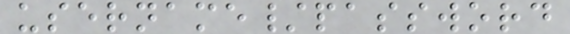username/password
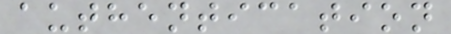authentication
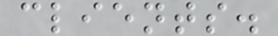clients.
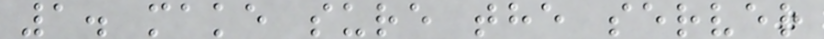1. make sure the server
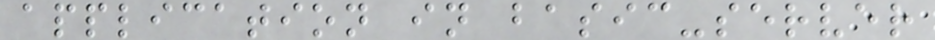application in basic-server
